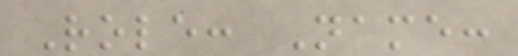Role: Name:
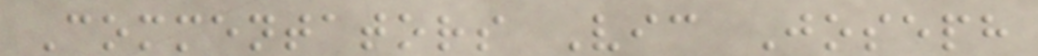Commentators Vic Joseph
